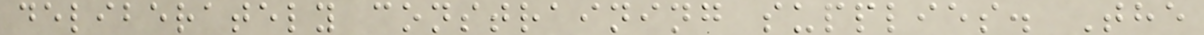deliberately constraining supplies. The
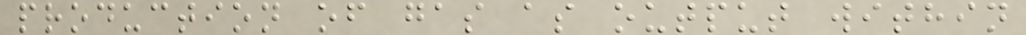production of gas as output within
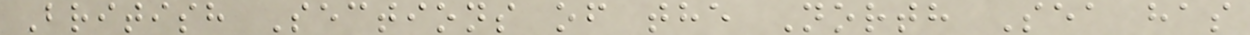British Sections of the North Sea has
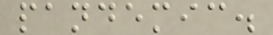pandemic.
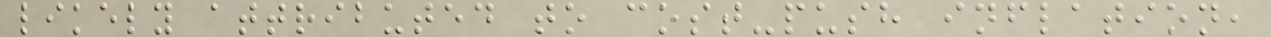likely attributed to cost-push inflation,
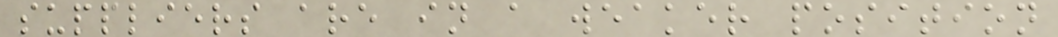suppliers are in a weaker position
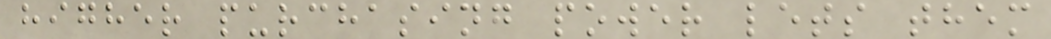higher purchasing power lets them
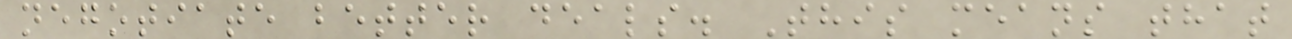negotiate better deals. This means that
